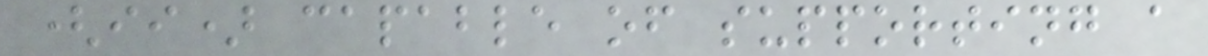(ii) capable of supporting a
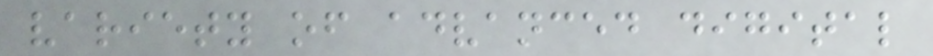variety of advanced digital
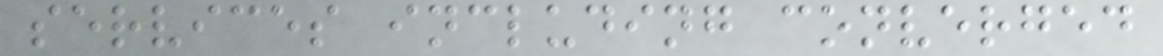services including converged
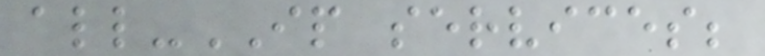all-IP services;
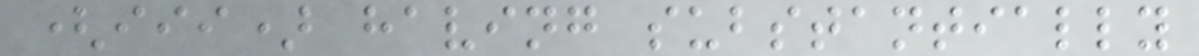(iii) having substantially
